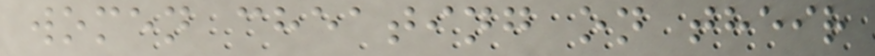women cheating on their
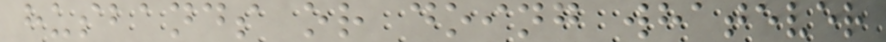husbands or doing whatever
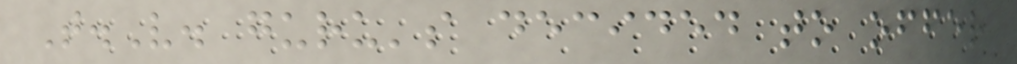T.V. guru's decided to offer
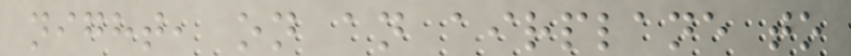night, on an airplane to
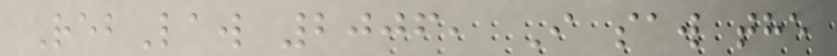RebLaw 2006, I saw the
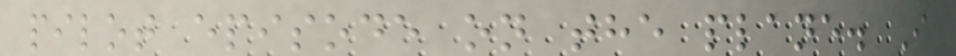pilot episode on the plane. I
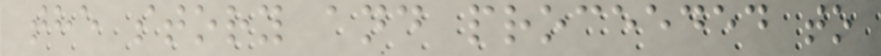the story and proceeded to
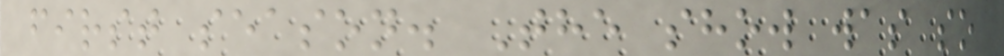first season. The show was so
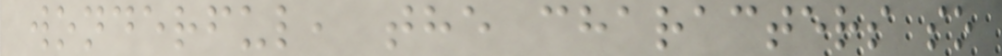wonderful, the characters so
